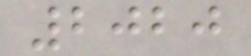2020
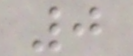0
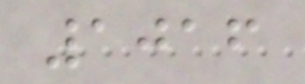1016
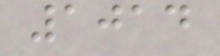1014
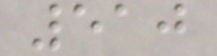510
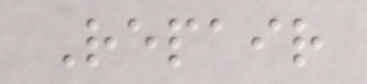Repair
